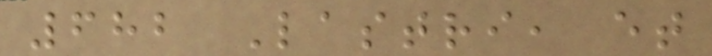682 Lastri, et
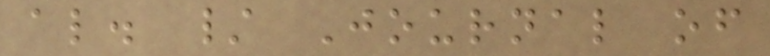al. / Journal of
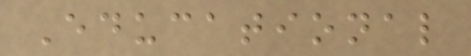Educational
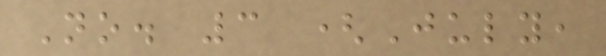No. 3 (July,
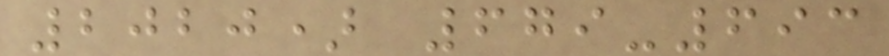2020) 679-693
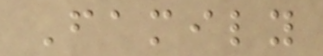Family
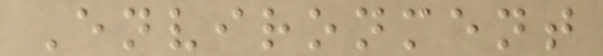Environment
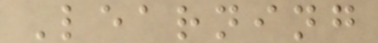Learning
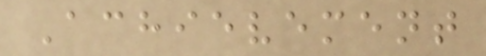Achievement
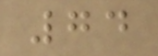74
